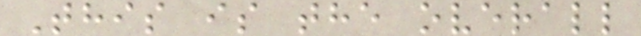This is the overall
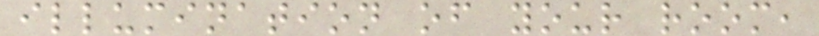illumination of your room,
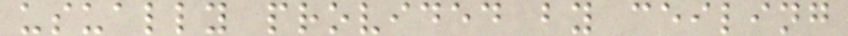usually provided by ceiling
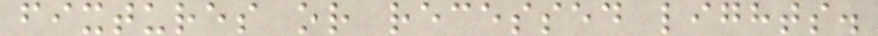fixtures or recessed lights.
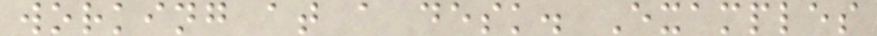working at a desk. Examples
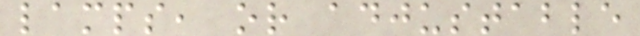lamps, or adjustable
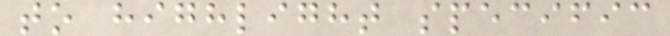to highlight specific
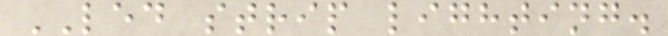LED strip lighting.
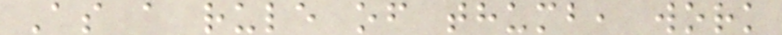As a rule of thumb, work
